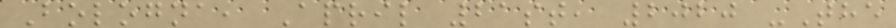Bologna, April 21st, 2020 -The
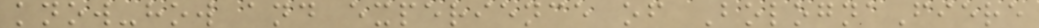know-how and experience of BolognaFiere
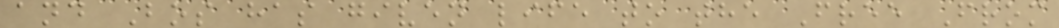and Bos has given life to the Free From
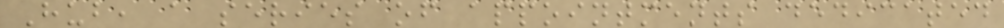Hub, a series of appointments dedicated
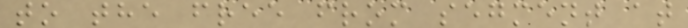to the free from segment at
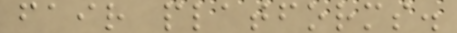fair platforms.
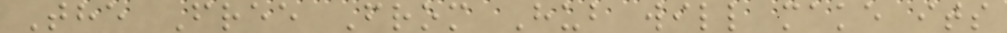The Free From Hub will make its
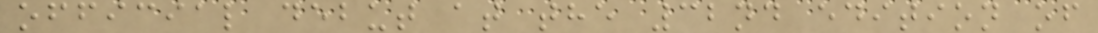official debut at the 32nd edition of
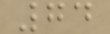74
